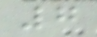7
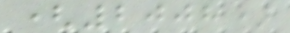(2008)
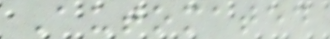Automated
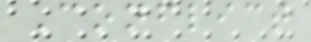Conflict
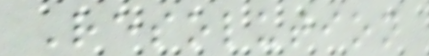Resolution
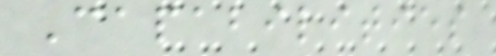Capabilities
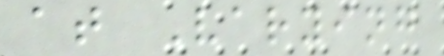at Varying
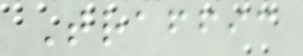Traffic
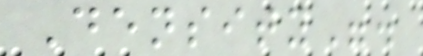Density".
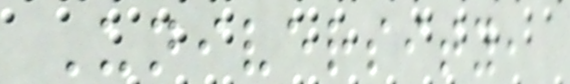University,
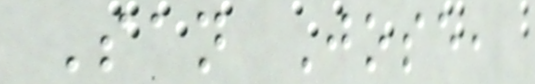San Jose,
